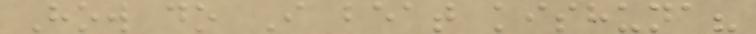How do I beat kishuna?
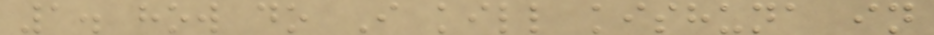1. how do I kill kishuna in
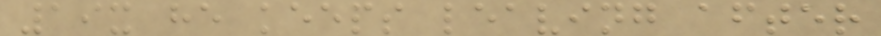19x he keeps leaving after
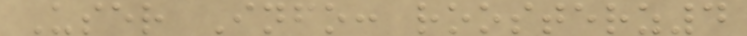User Info: roosterz4
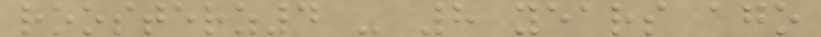roosterz4 - 8 years ago
